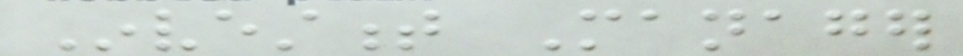Investment Manager
